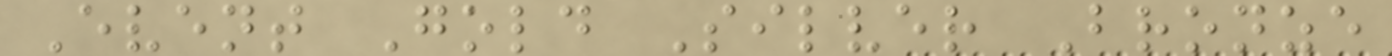Event Gold Silver Bronze
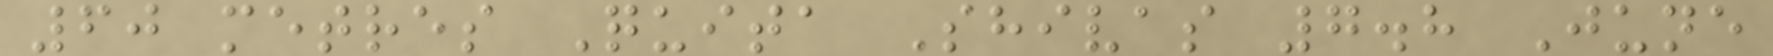60 metres Quita Shivas 7.8 June
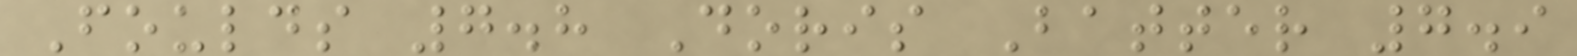Foulds 7.8 Doris Batter 7.9
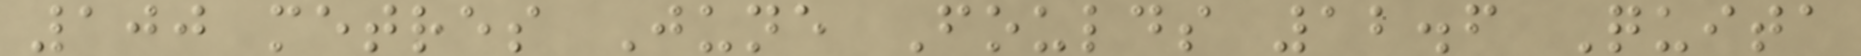100 metres June Foulds 12.6 Quita
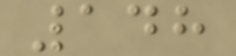148
